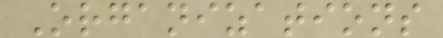Organizations
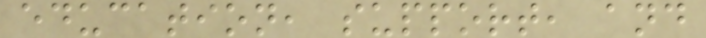education, support, and
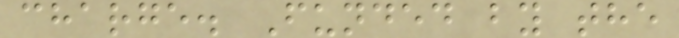charge. Funded by the
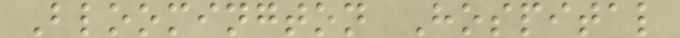Bloomington Hospital
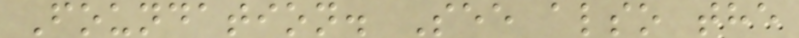Foundation. See also the
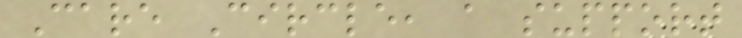Care Circle, a support
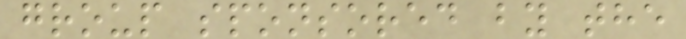group sponsored by the
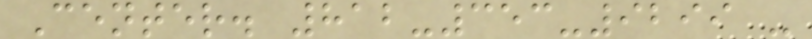Center. 812-353-9299 -
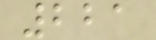221
